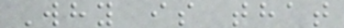Why is that
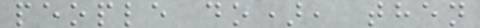people do), then
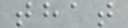that
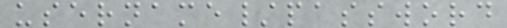username/password
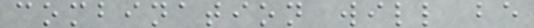combination will be
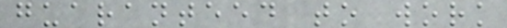guaranteed to work
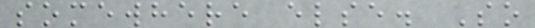somewhere else. So
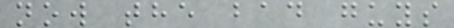now the bad guys
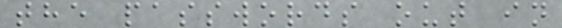the passwords out in
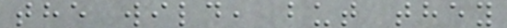the wild, but they
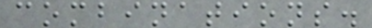combinations.
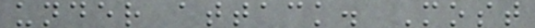under attack. Most
